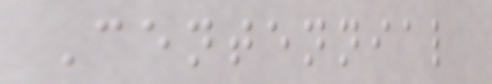Centennial
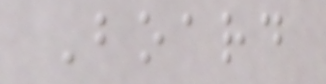Board
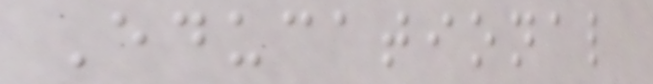Educational
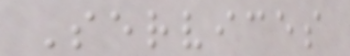Services
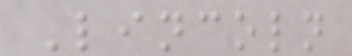Lincoln
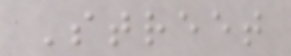Street
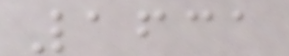1631
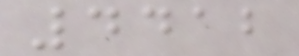4412
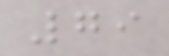79
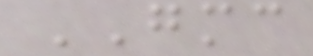GMC
